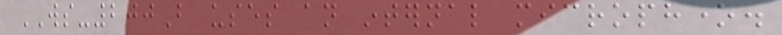WS-200B uses an internal microphone.
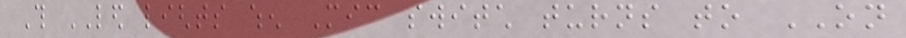This LED lights when Mic switch turns to ON
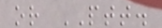or PTT.
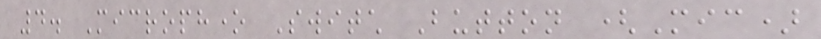4. Microphone Switch Button (Mic)
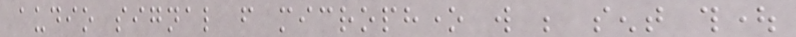audio signal from microphone will be sent thought
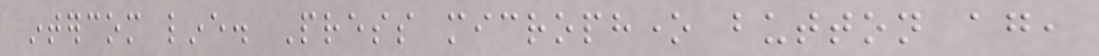intercom line. Press microphone button again,
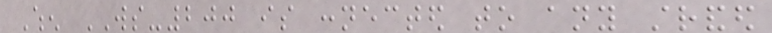When WS-200 is connected to any stranded
